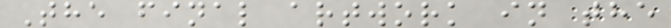The final artwork in the
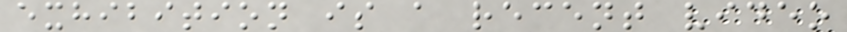exhibition is a recent video
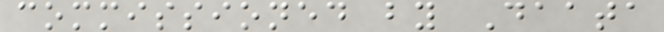commissioned by Daata
